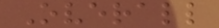Overall
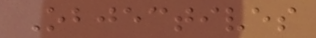Objectives
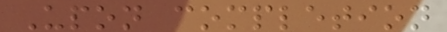Upon completion
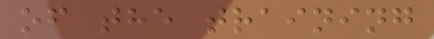of the training
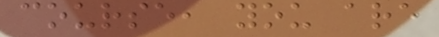course, you are
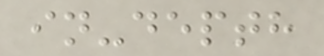in-depth
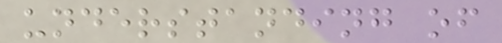understanding of
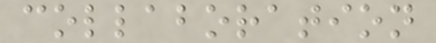collaboration
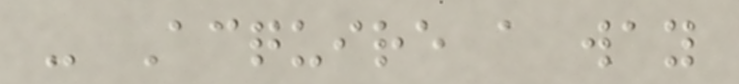- Acquire a way
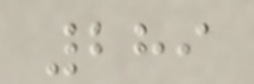289
